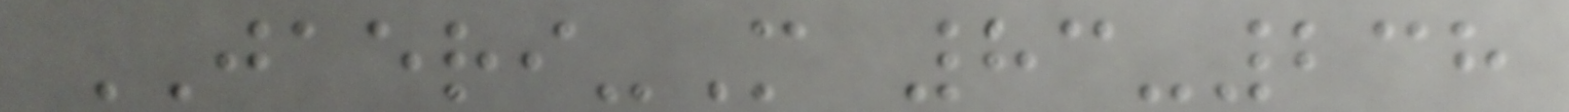JAERI-M 83-238
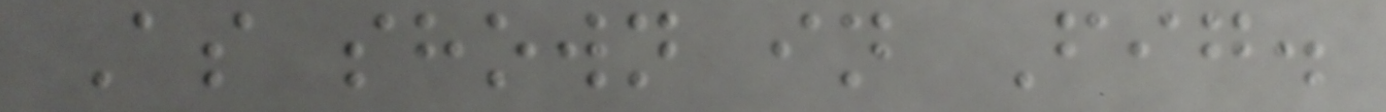As shown in Fig.
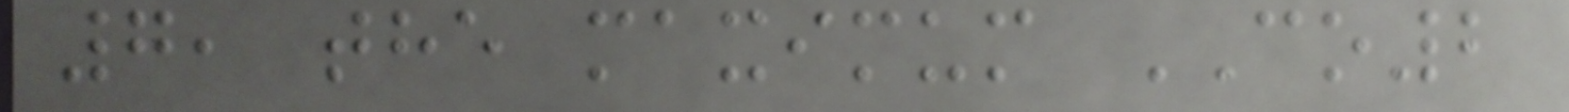7, the maximum CO2
